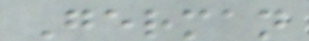German
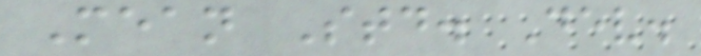Mean Std. Dev.
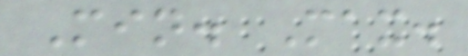Min. Max.
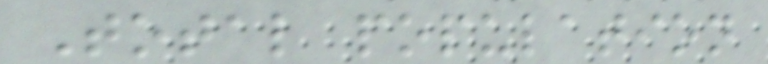Total population
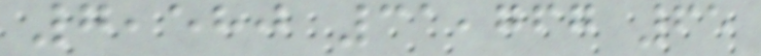7,580 31,767 65
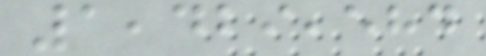1,429,584
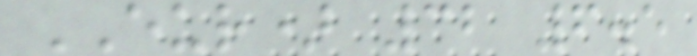EUR) 32 6.5
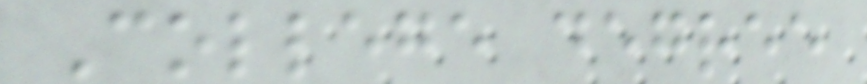College degree
